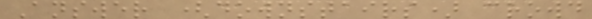Answer (downstairs) crowd
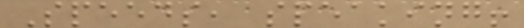Speeds, speaking!
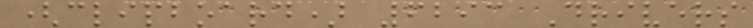(clipboard) 6293 Drivers
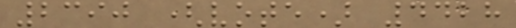2390 (vote) 4428
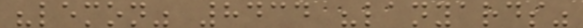"lemon" 8434 "lanyards"
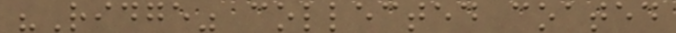"Ridge" collected coated
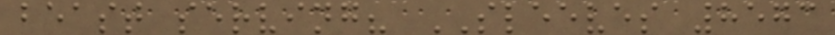beast serving? SLEEVES 8573
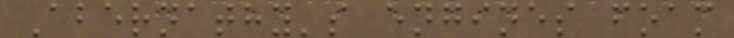Abernathy's engines foam
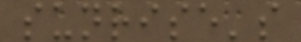sunrise's
